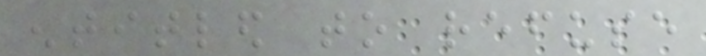entitled to refuse
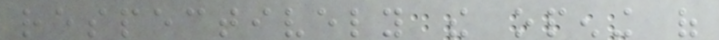respectively the opening of
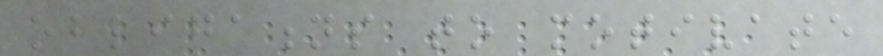obligations to motivate
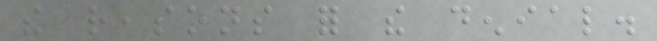the reasons for the denial.
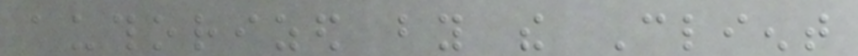authorized by the Client
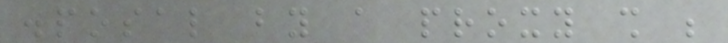disposal by a proxy shall be
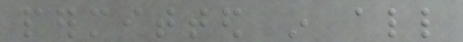permitted in all
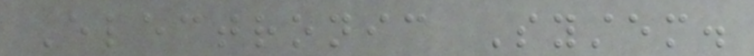Electronic System.
